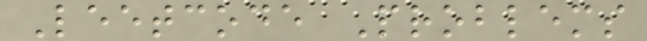Leetcode Problems
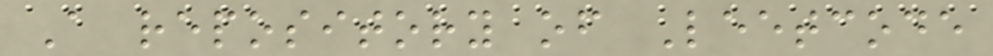A repository of Leetcode
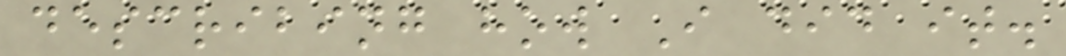describing how I did it.
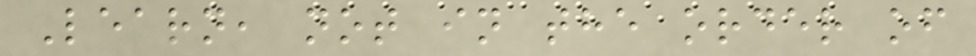Learn, not in the order of
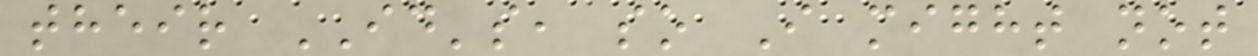their ID's, so I might not
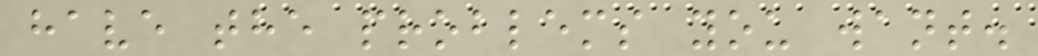have the problems you want.
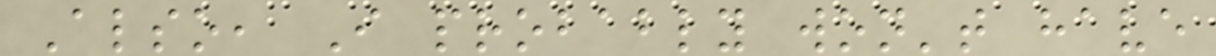Also, I probably won't have
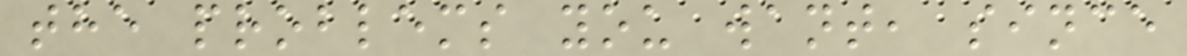the problems you want, since
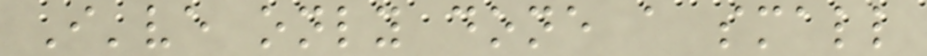I've only done a small
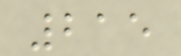215
